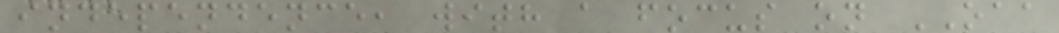independence, with a focus on OAA
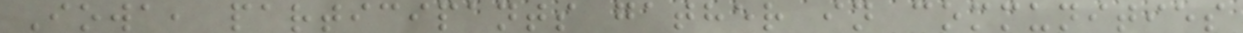Iowa, participants gather in communities
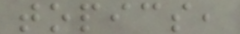topics,
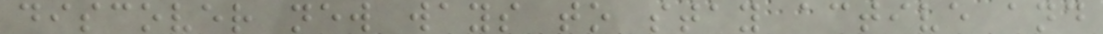discover new ways to stay active and
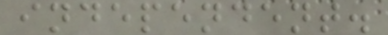independent.
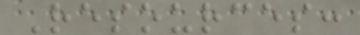Resources:
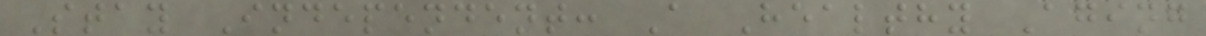Stay Independent: A Healthy Aging
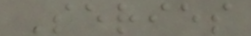Series
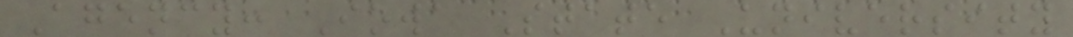Agency: Iowa State University
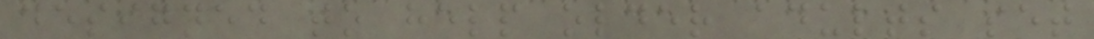designed to help older adults set
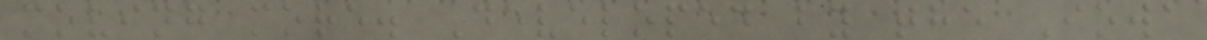moving more. Developed by the Iowa
